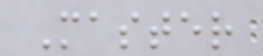Master
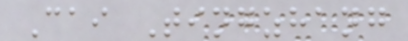Cai Tingzhang
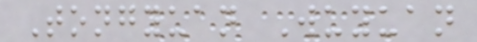Tongyuan Wuyuan
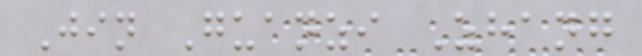Jin Guanzi Zhang
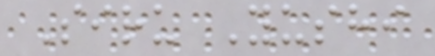Siru Yushi
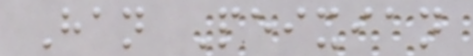Han Peixian
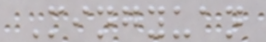Mingyuan
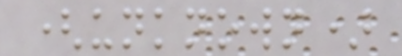(unknown)
